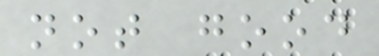not good
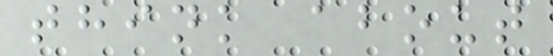think about
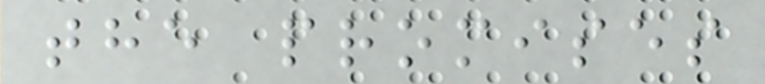the promises
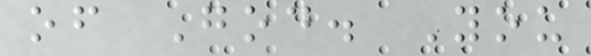of God. You
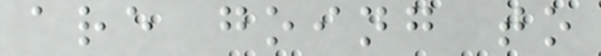are going to
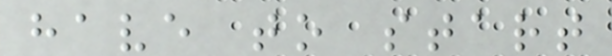have to start
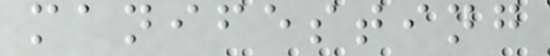manifesting
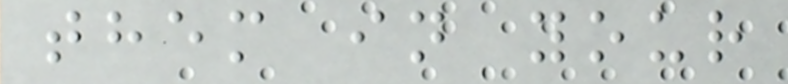them in your
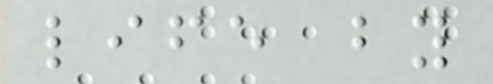life by
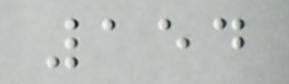154
